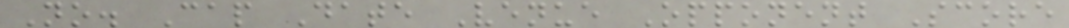No. Cap Date Venue Opponent Score
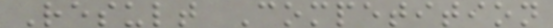Result Competition
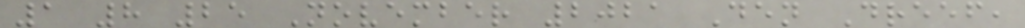1 8 25 November 2021 Den Dreef,
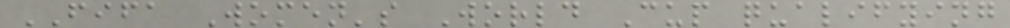FIFA Women's World Cup qualifying
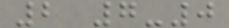2 7-0
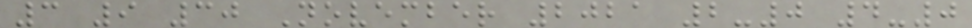3 9 30 November 2021 2-0 4-0
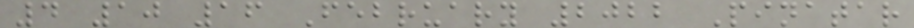4 10 16 February 2022 Pinatar
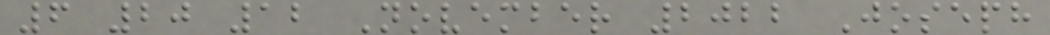6 20 12 November 2022 Joseph
